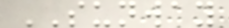SUNWAY
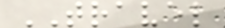TRAVEL
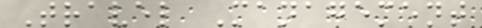Travel Management
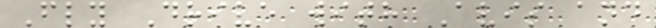Fly Drive with Avis and
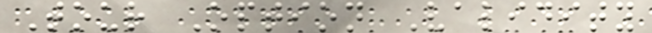Tour Option Validity
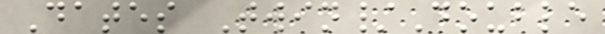Dates Twin/Double
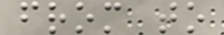from to
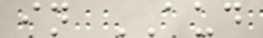in AUD
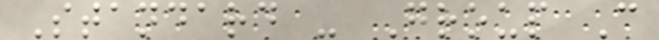Standard - Group C
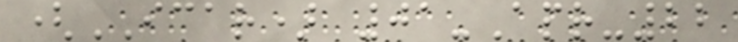(ICAR) 01-Apr-22
